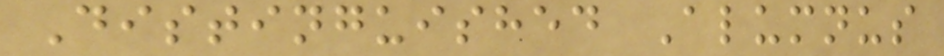Distinguished Alumnus
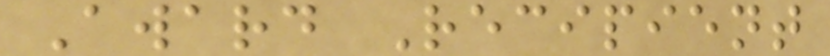Award Recipient
